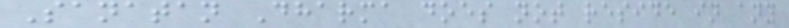Sanatan Dharma does not reside in any
